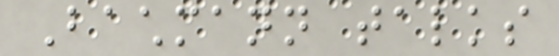Bachmann talks
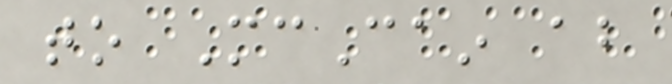to McCain about
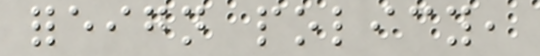foreign policy,
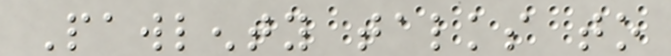Pawlenty talks to
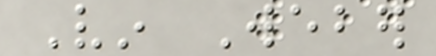Vin Weber
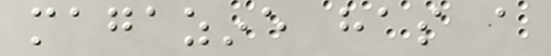magazine has a
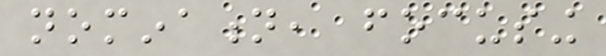nomination, focusing
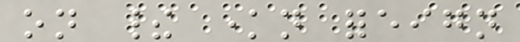on their known foreign
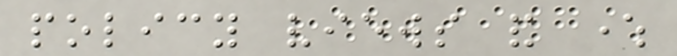policy views and where
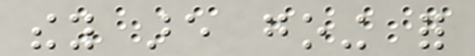they are going for
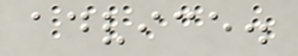advice.
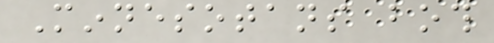Minnesotans both
